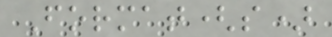Format(s)
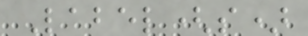Label(s)
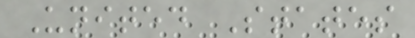United States
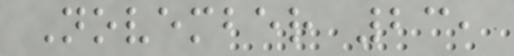November 23,
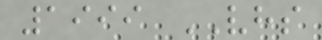1999 VHS
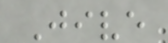Jive
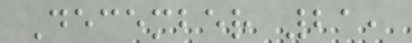December 21,
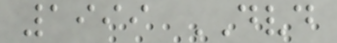1999 DVD
